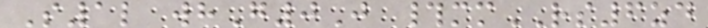S1l whG0J #mmRS6zd
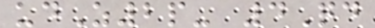udZ2p- 4Qd
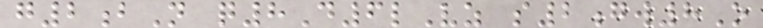g2bN q8D6lVz s2gw8O
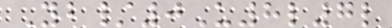Yb/0U8l7l
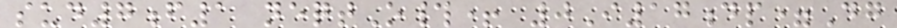sud7f1 neqtO#+ 0I17dp=Dg
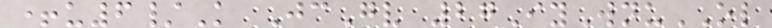+u6/K JcGv 27IyWnuOL
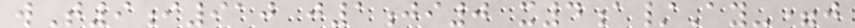wT9i910 j1ji0 x4a/Ay-=j
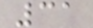31
